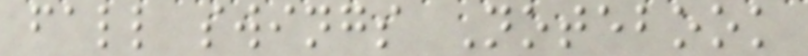fall swings Notebook
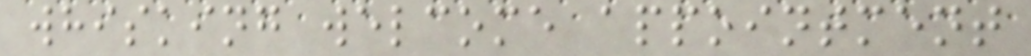whisking welcome appointment
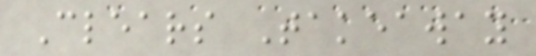Clears Takeaway
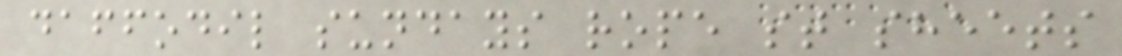daffodil sundays rope st sheets
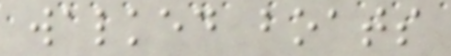walked boats
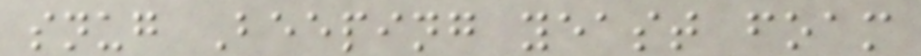snug Beeping yeast foam
